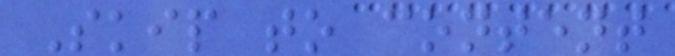Skip to content
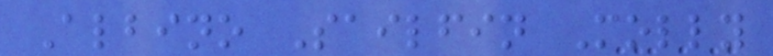Albino Sailfin Molly
